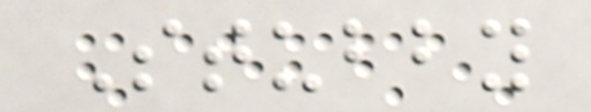Stubby
